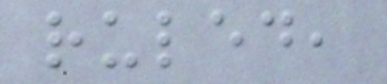ruled,
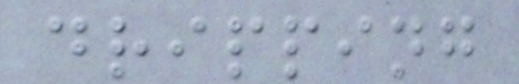dripping
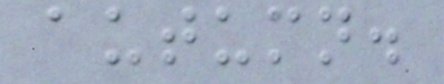autumn.
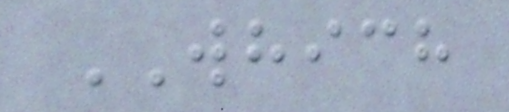WHICH
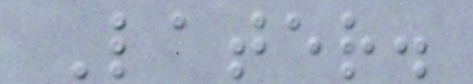Later.
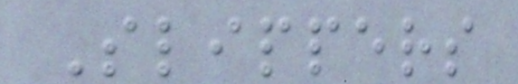Slippers
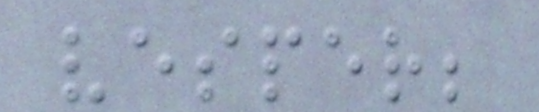vesper;
